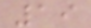19
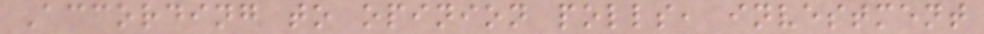According to opinion polls, investment
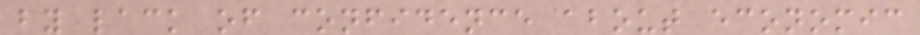by lack of confidence about economic
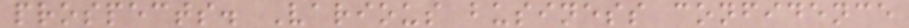prospects. Various business confidence
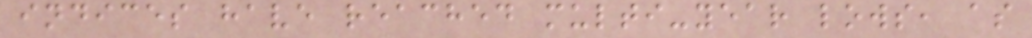indices have reached multi-year lows, as
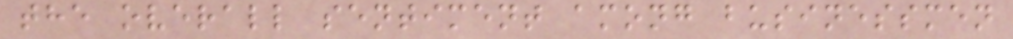the overall sentiment among businessmen
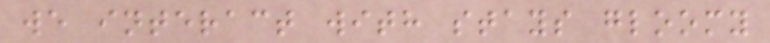we interact with stays gloomy
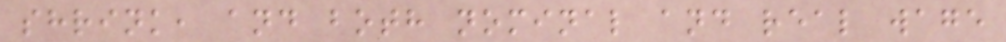shrink, and both nominal and real wage
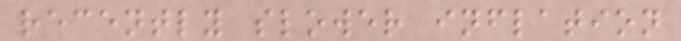recently slower inflation
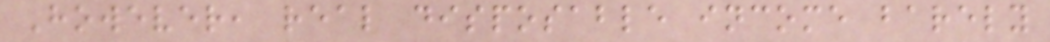However, real disposable income barely
